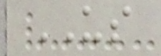US
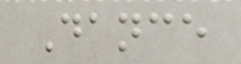Dance
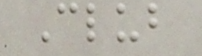Club
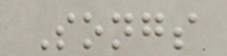Songs
